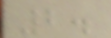2.
